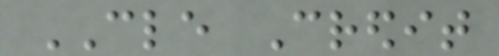CLE Credit
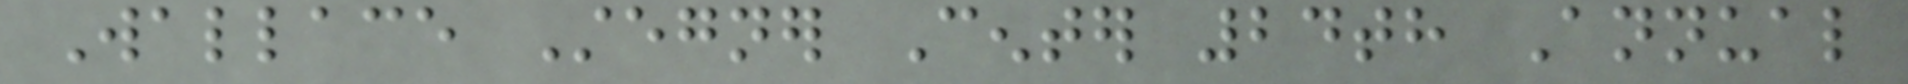Wallace Stegner Center 24th Annual
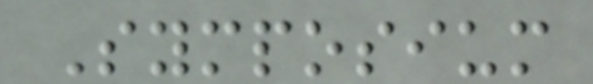Symposium
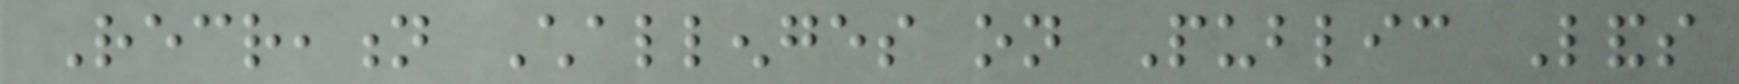Recreation Challenges on Public Lands
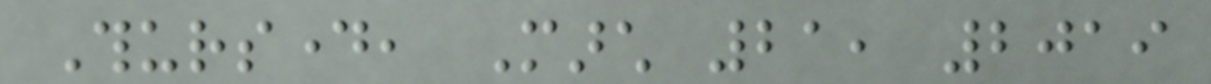Thursday, March 21, 2019
